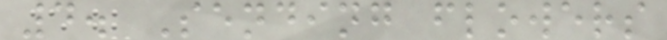4. Sending flowers
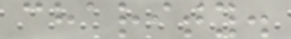charity.
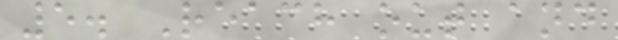5. Reach out and
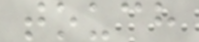touch
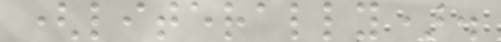(literally).
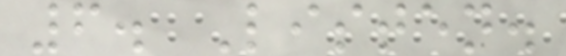6. Listen.
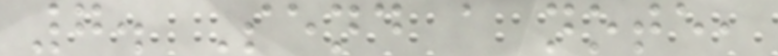7. Send a note,
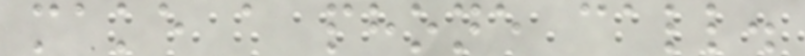make a phone call.
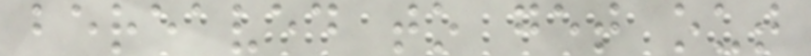bereaved to get out
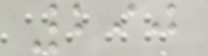290
